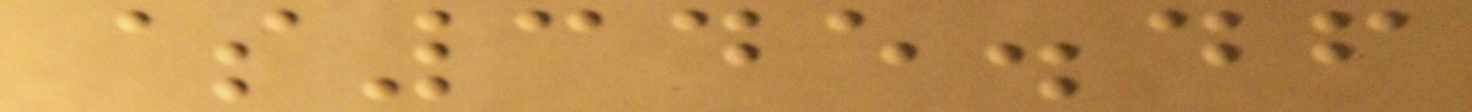$345.46
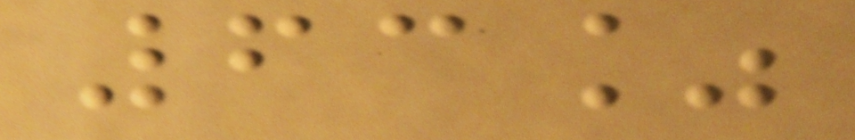63%
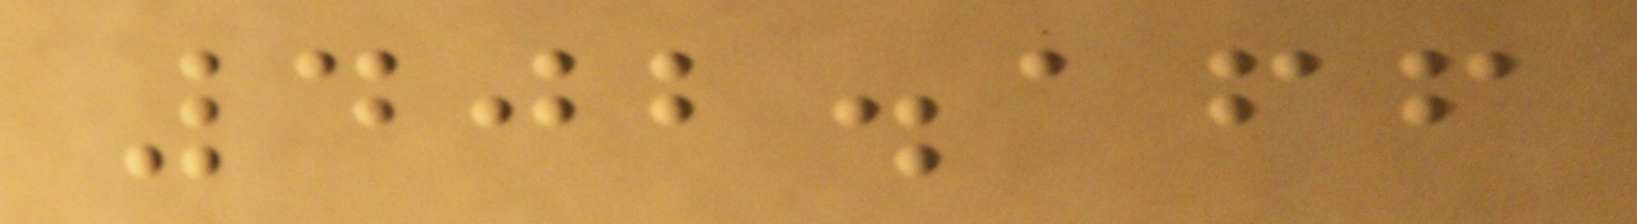402.166
